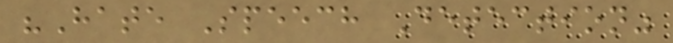"Hate Speech Detection"
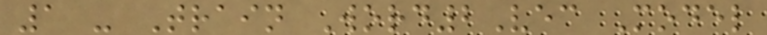1 - Train Word2Vec Model
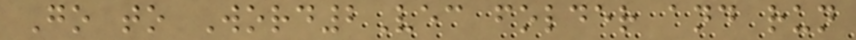Go to Word2Vec folder and run
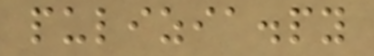pulizia.py
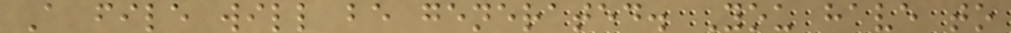A file will be generated. You have to
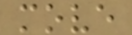move
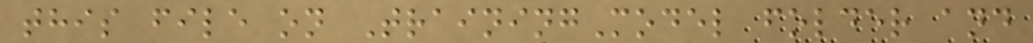this file on TrainingModel folder and
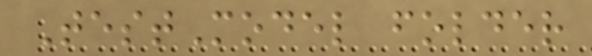TestModel folder
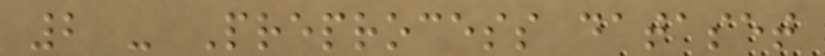2 - Preprocess dataset
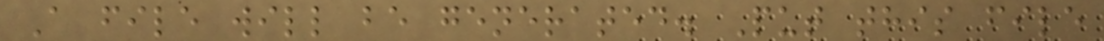A file will be generated. Put this file
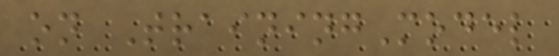on TrainingModel
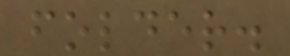folder.
